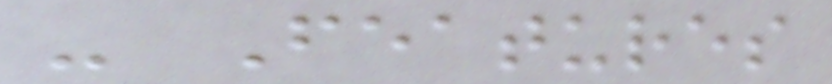- Features
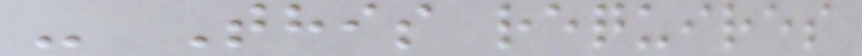- This requires
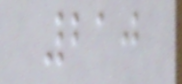210
